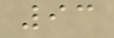93
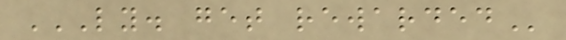LY. GET REWARDED
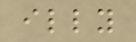illy
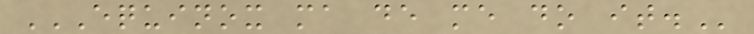EQUINOX MA DE ME DO IT.
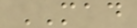MAD
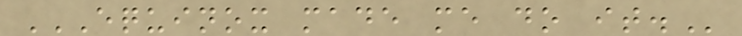EQUINOX MADE ME DO IT.
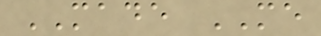MADE ME
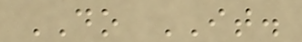DO IT.
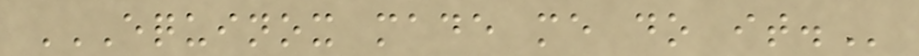EQUINOX MADE ME DO IT.
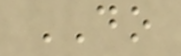DO
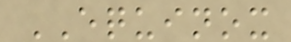EQUINOX
